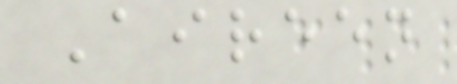Aireen
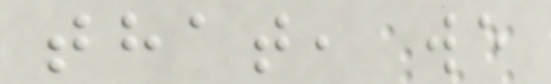that, we
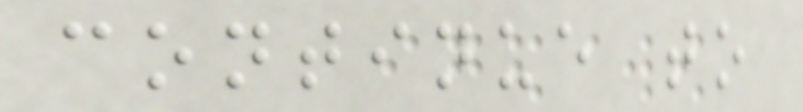continue to
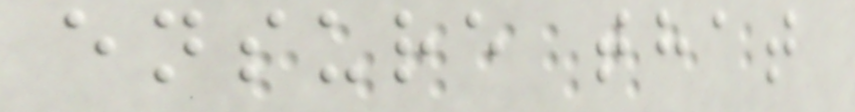ensure that
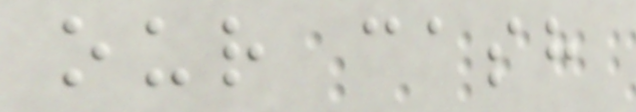our cash
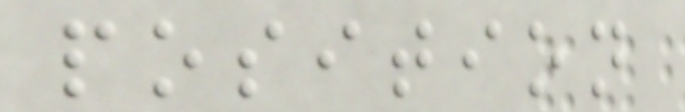position
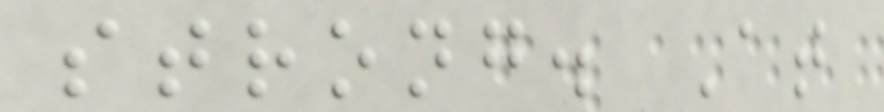strong. At
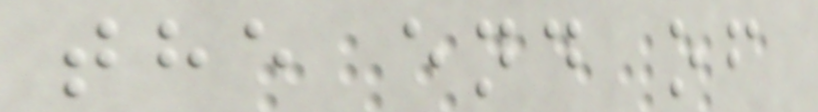the end of
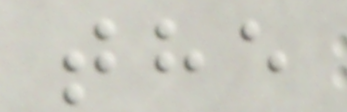the
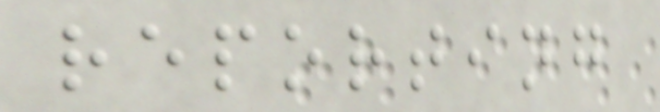reporting
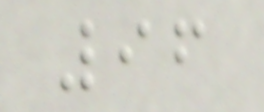96
